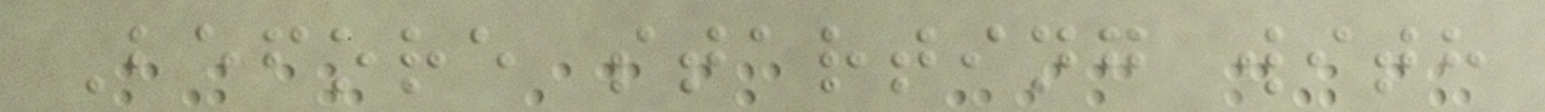Before starting with
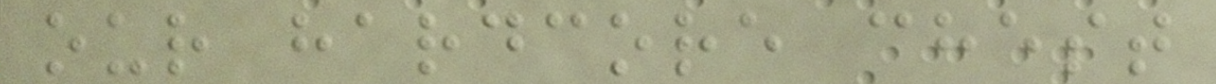our hardcore chest
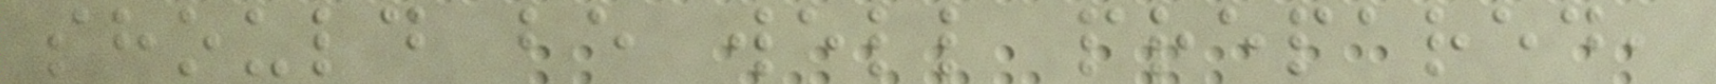should be well prepared,
